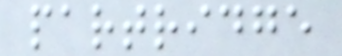partridge
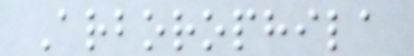Arborophila
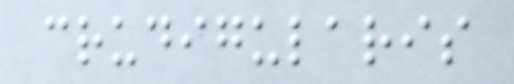crudigularis
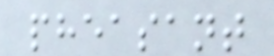pheasant
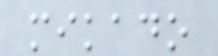mikado
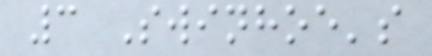3 Swinhoe's
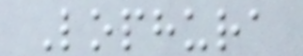Lophura
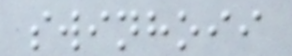swinhoii
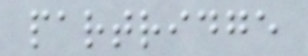partridge
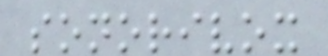sonorivox
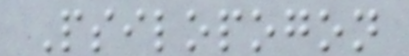Psilopogon
